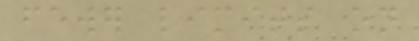fewer limits on
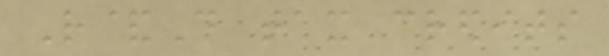R&D tax credits
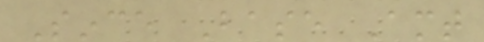Since Base Amt
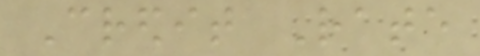Credit Rate
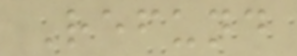Refund
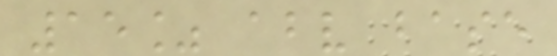15% above base
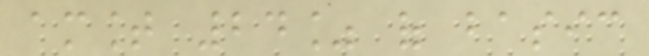amount 24% of basic
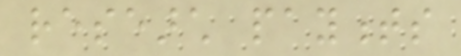research payments
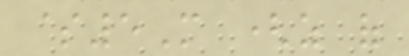$5M (as of
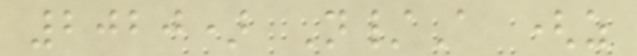2020) N/A (as
